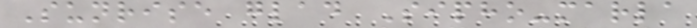Sunrise glad Sipho-marla
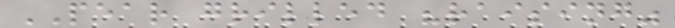PEAR grilled "raising"
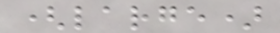(large)
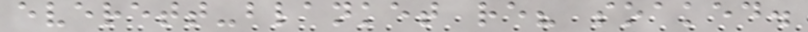everett-blanket re? soaked.
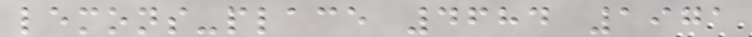lemons-place 4684 1971
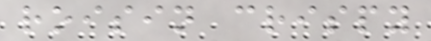roisin crispy
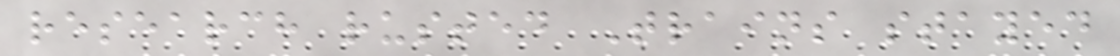research rusted Trains stayed
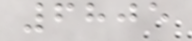6805
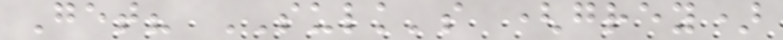Get? SULK's (grey)
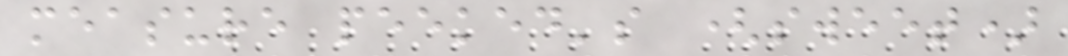measure peeked's (sweet)
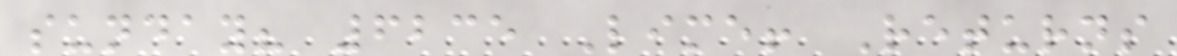sunday? 6235 Lime! Returns
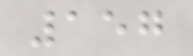157
